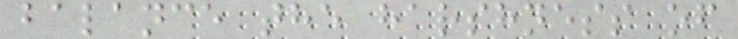balance the harshness of
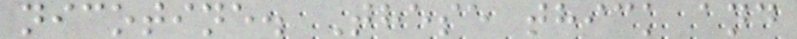nicotine. These thick and
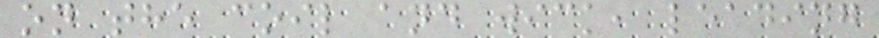on the coil and wick, leading
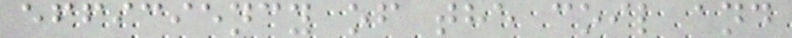efficiency of the coil and
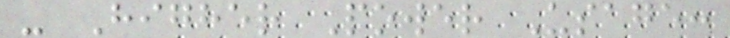- Higher Power Usage:
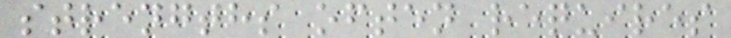strengths often requires
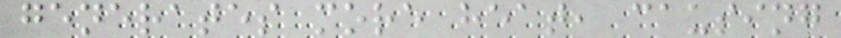generates more heat, causing
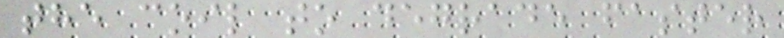the coil to degrade faster
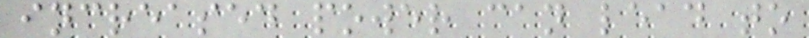increased power can lead to
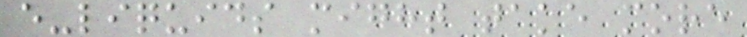e-liquids might take more
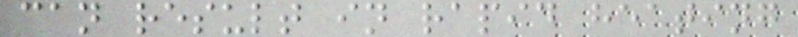can result in rapid heating
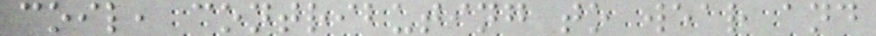coil, contributing to wear and
